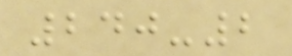240-2
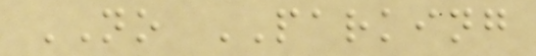NO PARKING
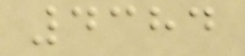4384
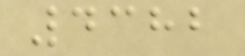4382
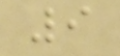9
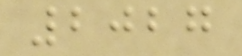2027
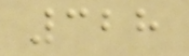328
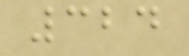324
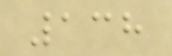138
